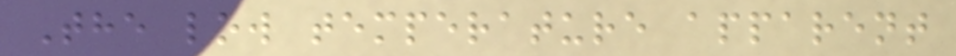The low temperature apparent
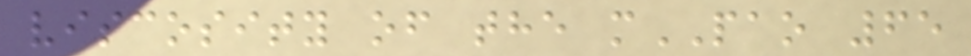viscosity of the mPAO 65
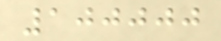100000
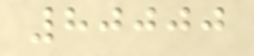80000
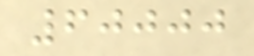60000
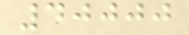40000
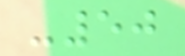-50
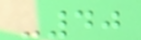-40
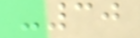-30
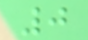0
